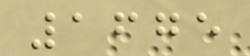1675
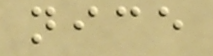nice
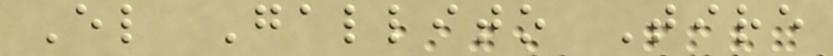El Gallito Tire
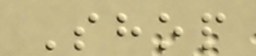Shop
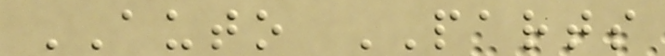AUTO PARTS
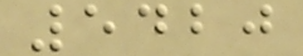5420
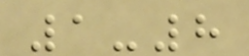1-8
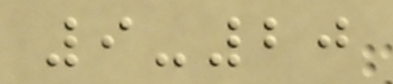9-20
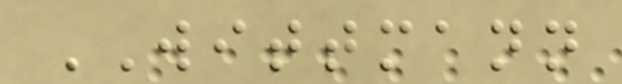WITTMANN
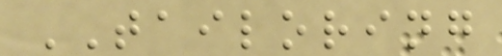TAILORING
